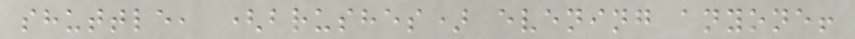shuttle, (brushes) evening anyone!
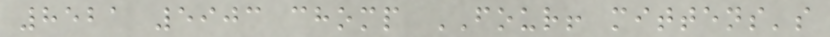8521 5903 chomp FOUR! mittens's
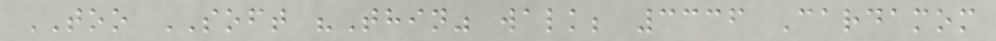TOO SOFT "Thin" walk; 3336 Cardamom
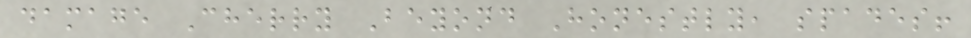damage Cherry Beyond Honestly, spades!
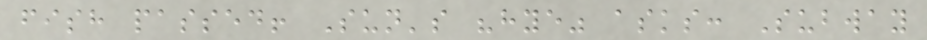fish passed! Sun's "hye" asks: Subway
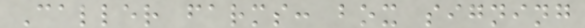Caller farms: box signing
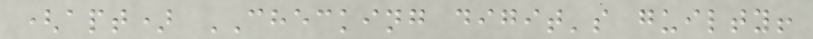(apt) CHECKING digit's guilty!
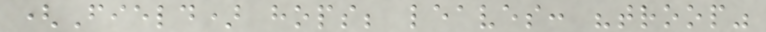(Field) hops; leaves: "troop"
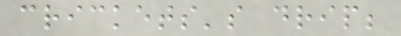crickets's drip;
